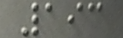193
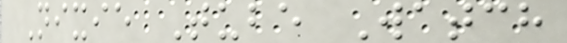Nixie Tube Watch
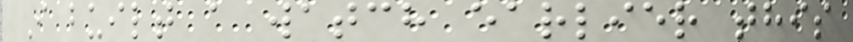I built a watch earlier this
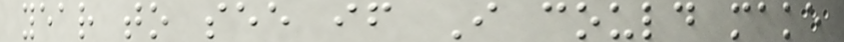year to see if I could make
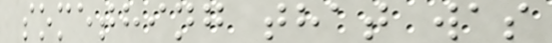something that was
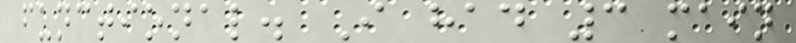functional. I had 3 main
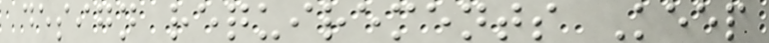design requirements Keep
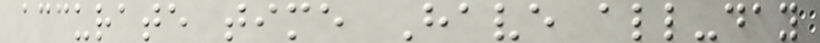accurate time Have all-day
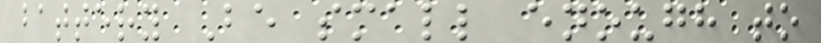battery Be small enough to
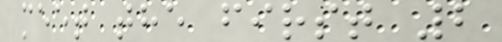meet the first 2
